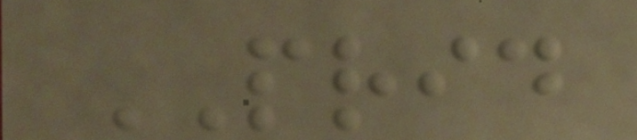PRID
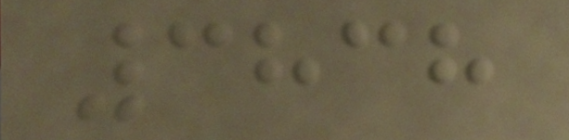3838
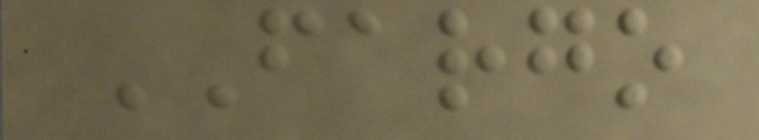FARGO
